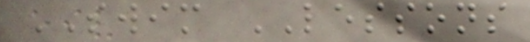SWIM LESSONS
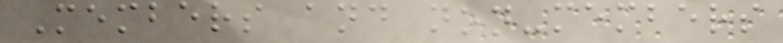Members and non-members
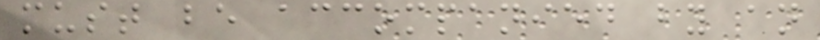must be accompanied by an
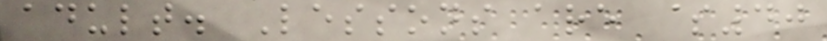adult. Lessons are $40
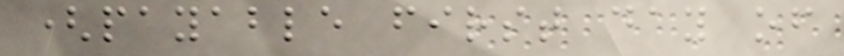(payable first day of
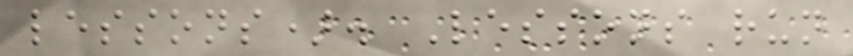lessons). Lessons run
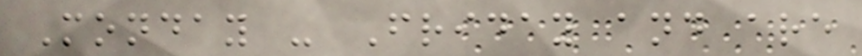Monday - Friday and are
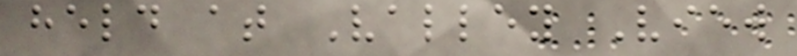held at Valley View
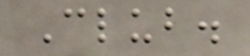Club.
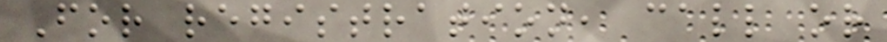For registration, call or
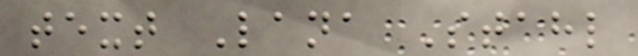text Lana Stahl
